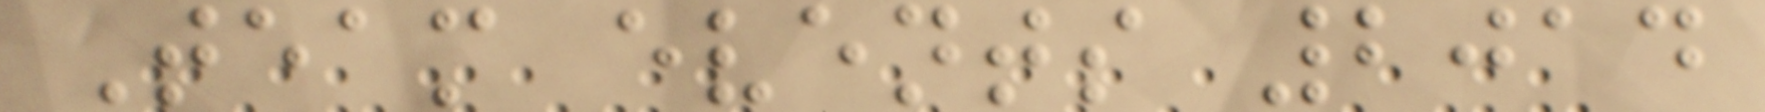Team events 2014
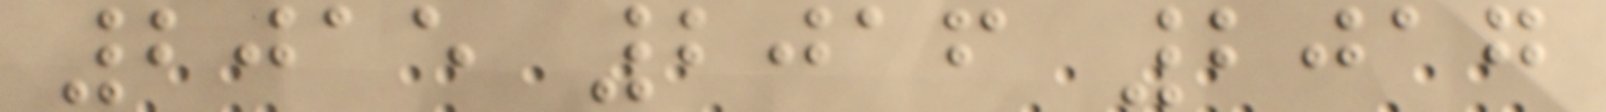2015 2016 2017
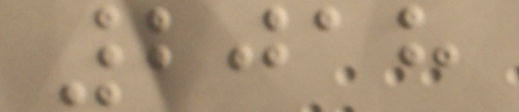2018
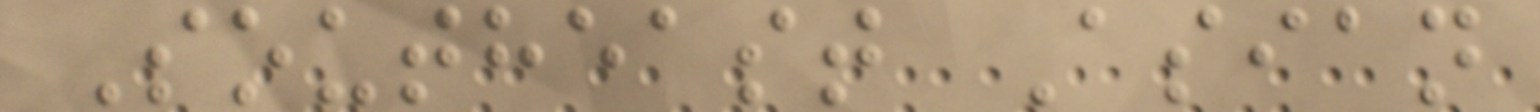Southeast Asian
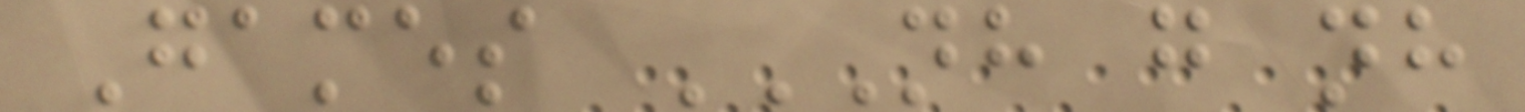Games NH G NH
